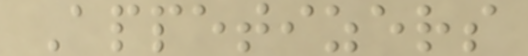Appetizers
